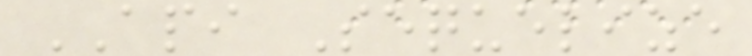API Sequelize
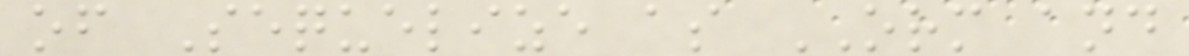of Sequelize as ORM and
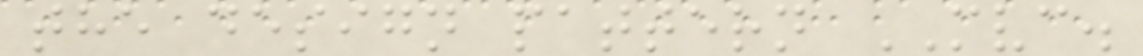the design pattern MVC.
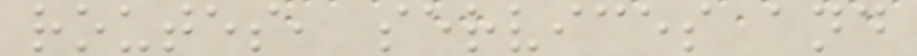routes, services and
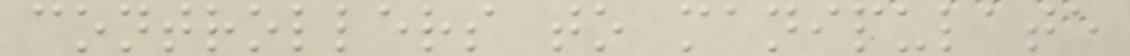controllers to manipulate
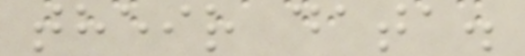their data.
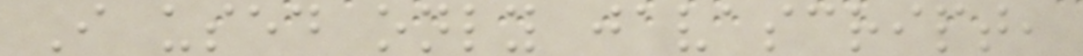I used only javascript,
